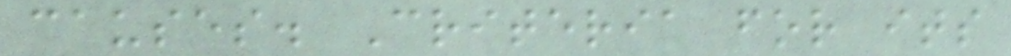causes. Criteria for its
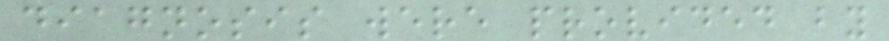diagnosis were provided by
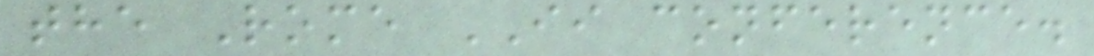the Rome II conference.
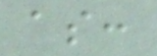as:
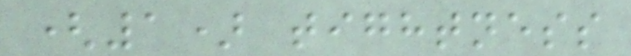(1) tightness
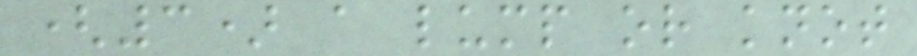(3) a lump or knot
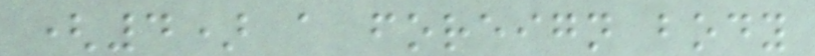(4) a foreign body
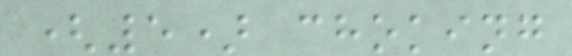(5) choking
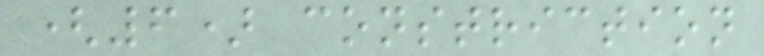(6) constriction
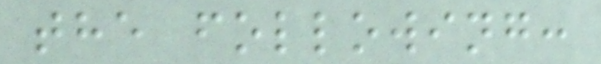the following:
